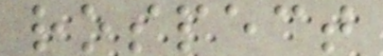rospect
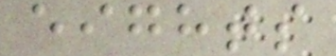eights
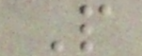P
